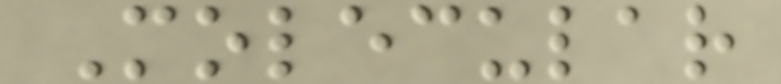Molecular
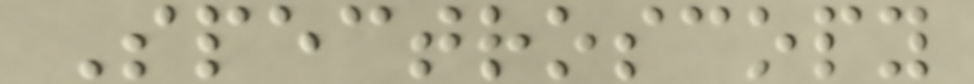Spectroscopy
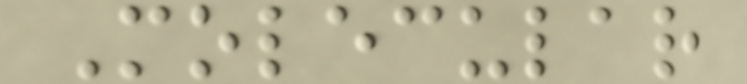Molecular
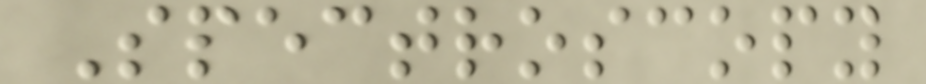Spectroscopy
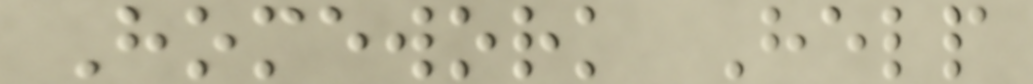Homework Help
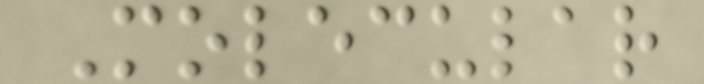Molecular
